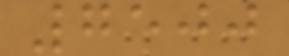7500
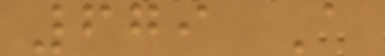679 A
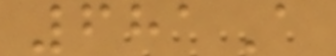681A
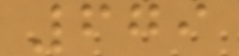679
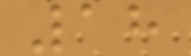18
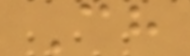Ch
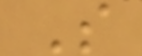S
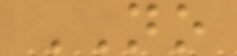NO
